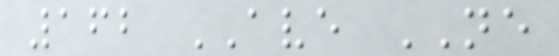162 AVE NE
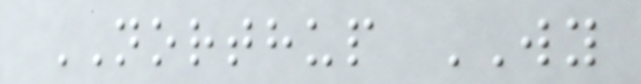NORTHUP WY
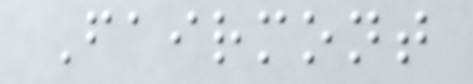Fairmont
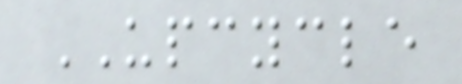UPCYCLE
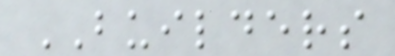BUILDERS
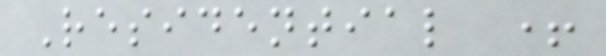Residential +
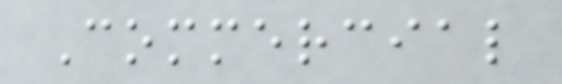Commercial
